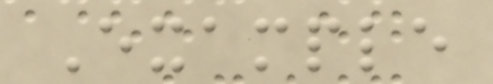Example
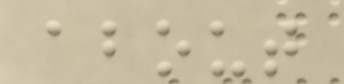about
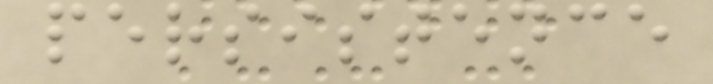persistence
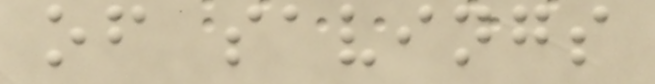of savings
